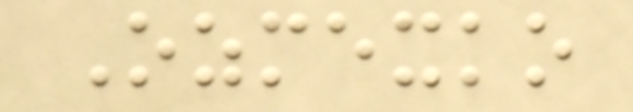Ozmexko
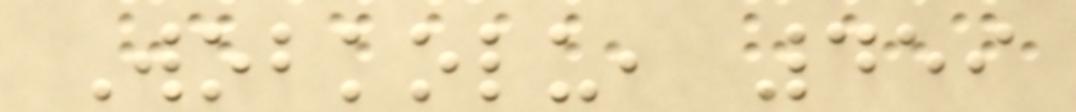Wobkolu, 459
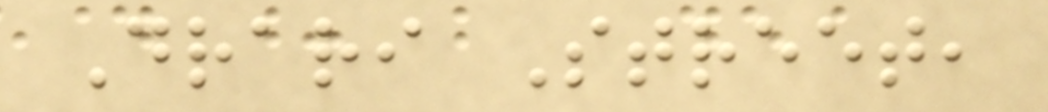Drari Street,
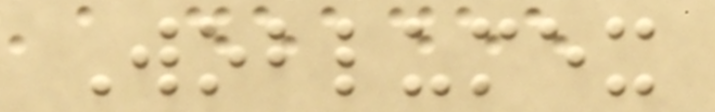Woblumex
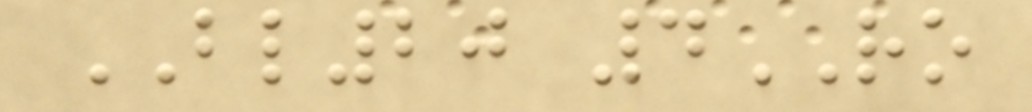BL20 4RO
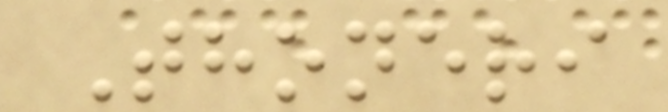Thoneri
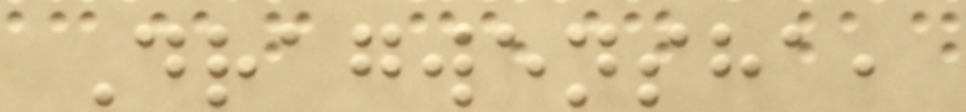Dragwensha,
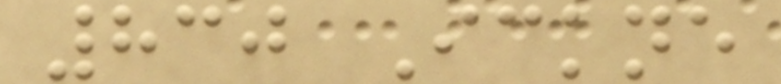830 Ickne
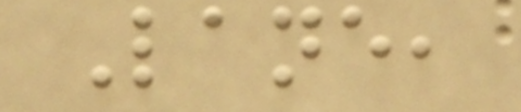Lane,
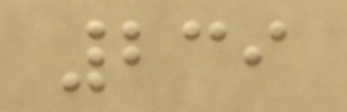239
